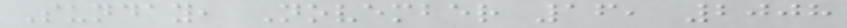Sunday, November 16, 2008
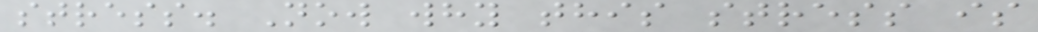stress. Now why this stress is
